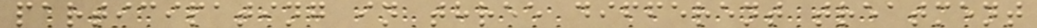participating in three different treatment
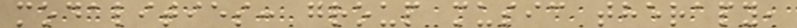modalities: group music therapy,
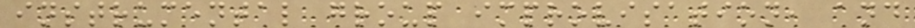instrumental group improvisation, and
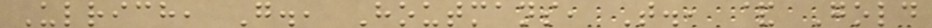Ulrich, G., Houtmans, T., & Gold
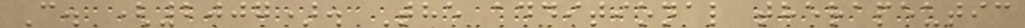C. (2007). The additional therapeutic
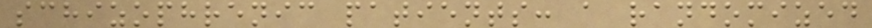schizophrenic patients: a randomized
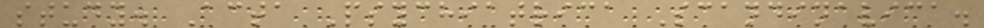study. Acta Psychiatrica Scandinavica.
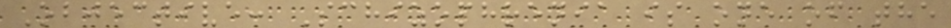Objective: Schizophrenia is one of the
